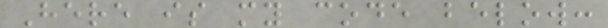Here is my code below:
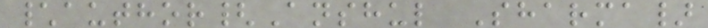\author{Anshul Sharma}
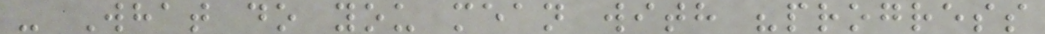- What do you mean with "progress
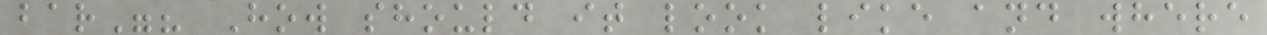bar"? How should it look like and where
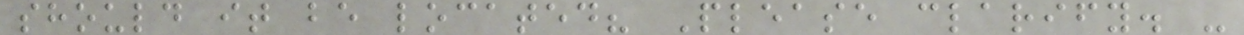should it be located? Please clarify. -
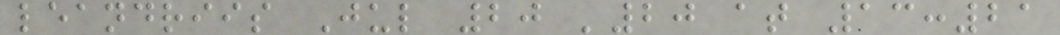leandriis Jul 20 '20 at 13:21
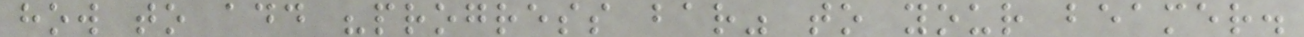how to add "progress bar" to your beamer.
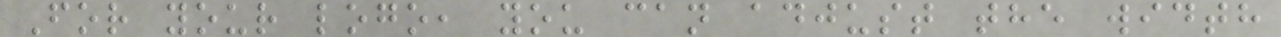For your logo, you can adjust the width
